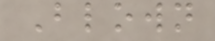Blown
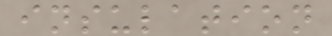insulation
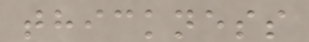thickness
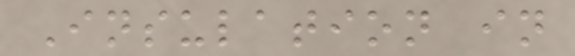Insulation in
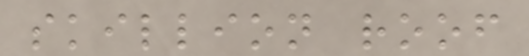skillion roof
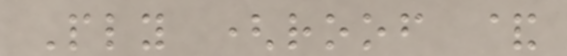Ply (roof &
